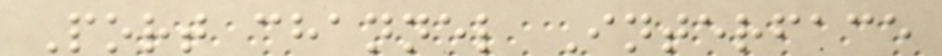Port channel Interface
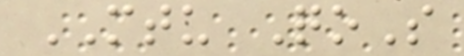MTU QoS
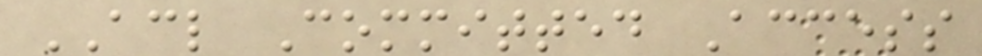ACL Committed Access
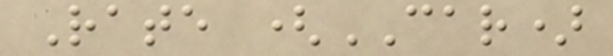Rate (CAR)
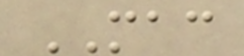MAC
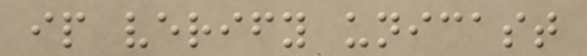ip verify unicast
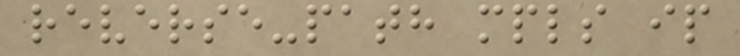reverse-path mpls ip
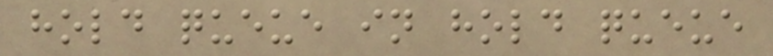hold queue in hold queue
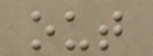out
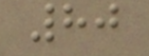80
